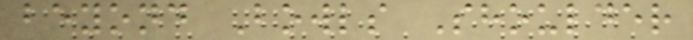beyond Bowls Shoulder
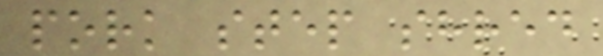pork step shred
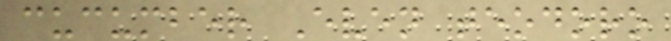cucumber Even teodoro
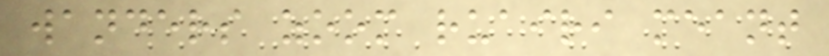wanders zoom ruairi meant
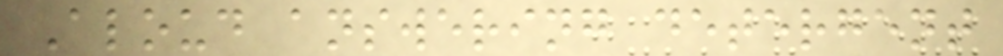Aloud answering detergent
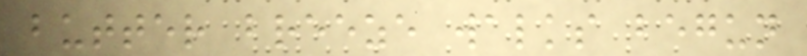butter breeze walks begun
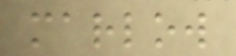marlow
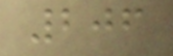206
